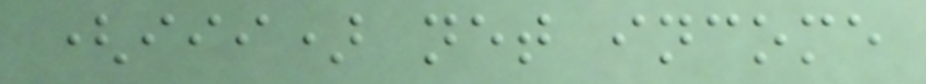(iii) net income
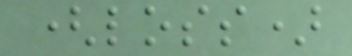(loss)
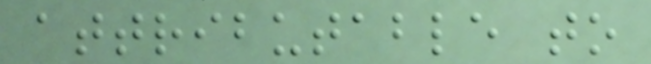attributable to
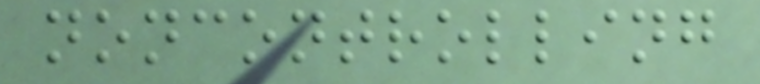noncontrolling
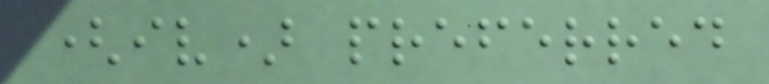(iv) preferred
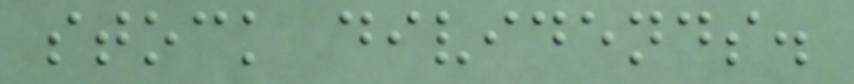stock dividends.
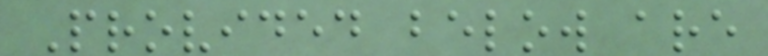Provided below are
